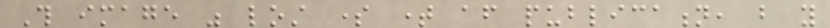This image was lost some time after publication, but you
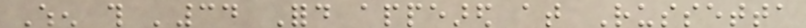When this '34 Ford appeared at Russetta
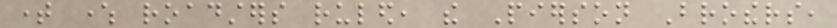time where roadsters ruled, the Pierson Brothers,
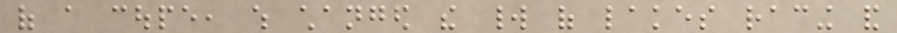of a coupe, which changed the world of lakes racing and
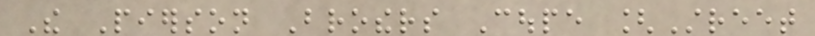The Pierson Brothers Coupe [Street
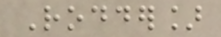Rodder]
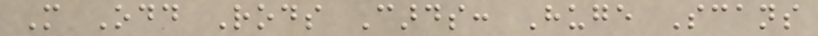More Odd Rods Cards: Huge Scans
